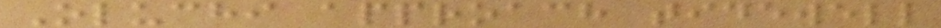Oluchi approach tidewell
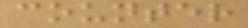counter
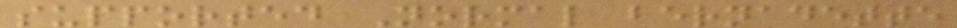supported Normal bernadette
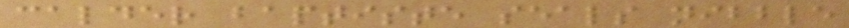calder baptiste seals nibble
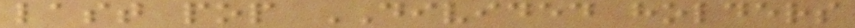last pop DIVIDED holders
